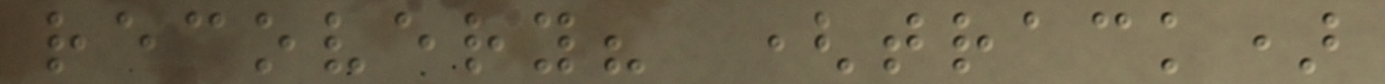recovery? (track)
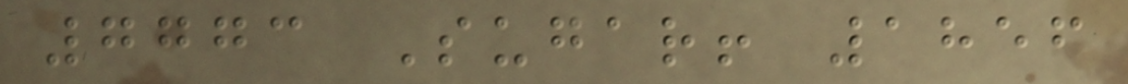7773 Sugar! 1856
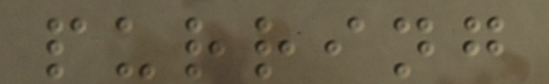purring
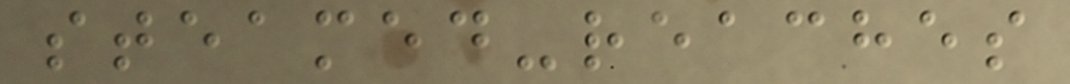steamed-reaches
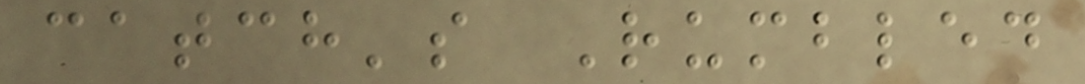catch's Rumbled
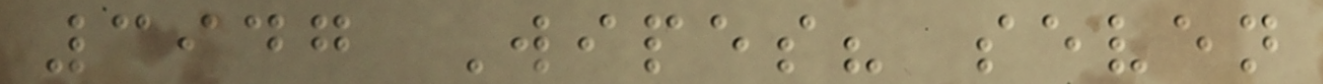3947 Wipes? seven
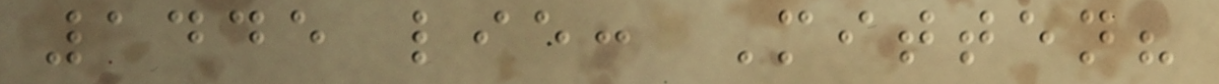1445 lie: Mitten?
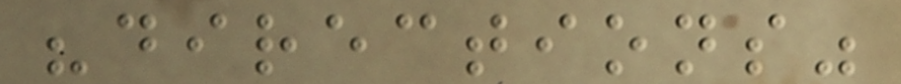"directions"
